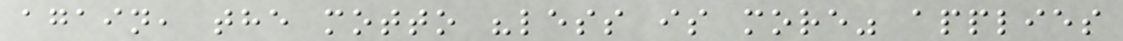again, the motto "less is more" applies
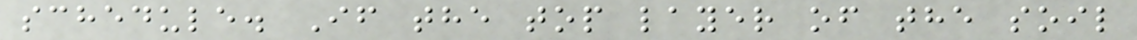schedule. If the top layer of the soil
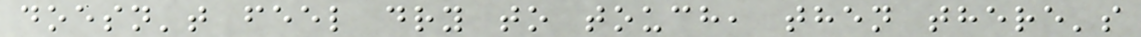doesn't feel dry to touch, then there's
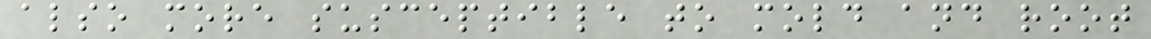also more susceptible to mold and root
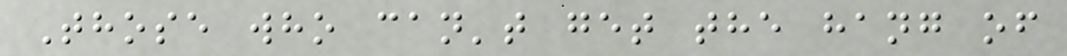Those who can't get the hang of
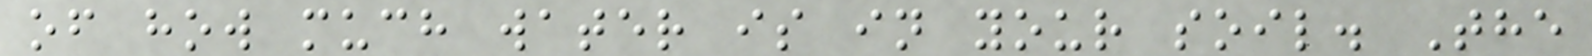of how much water is in your soil. The
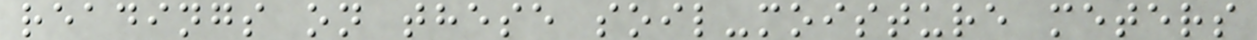readings on these soil-moisture meters
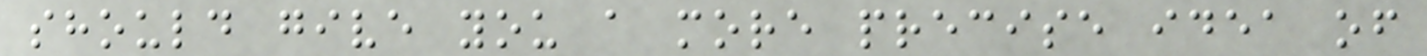should give you a more precise idea of
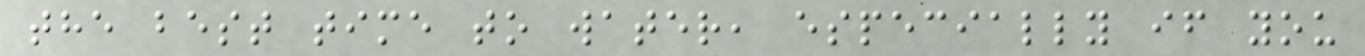the best time to water, especially if you
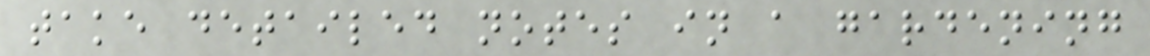take detailed notes in a gardening
